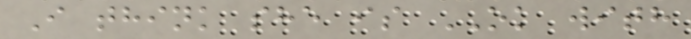I think she is OK with
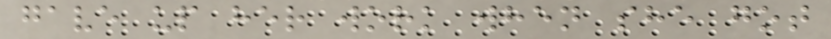gave up her work when she got
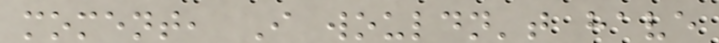moment, I wouldn't have
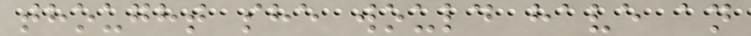thought she would have an
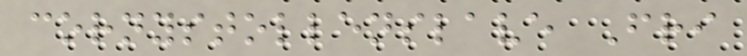cornystollenslave Fri
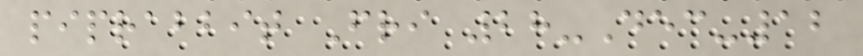piprabbit Fri 28-Dec-12
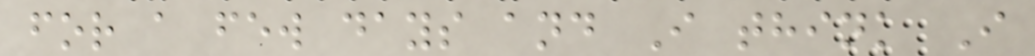for a few days and I think I
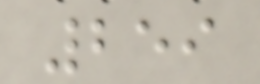259
